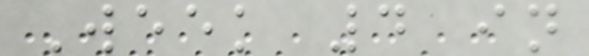Week 4 in
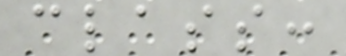class:
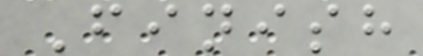Finish
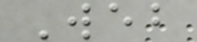Web
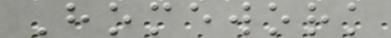Homework
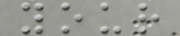your
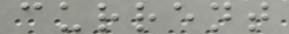current
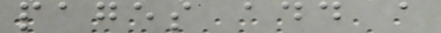pages add a
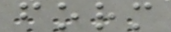form
